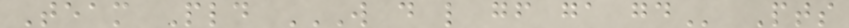Team Pld W D L GF GA GD Pts
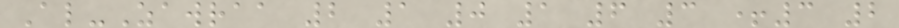Al-Zawraa 2 1 0 1 6 3 +3 2
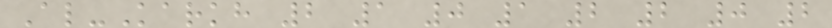Al-Karkh 2 1 0 1 2 2 0 2
